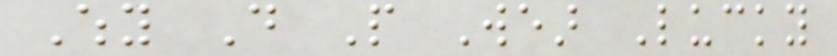Why Do People Wear Lucky
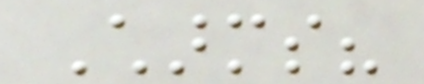Charms?
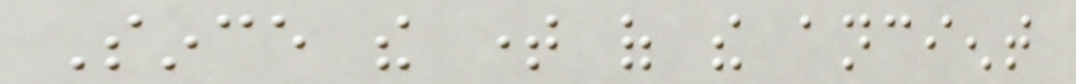Since the time of the ancient
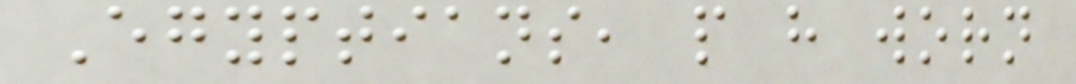Egyptians, people have worn
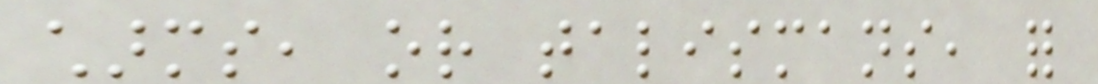charms, or talismans, for
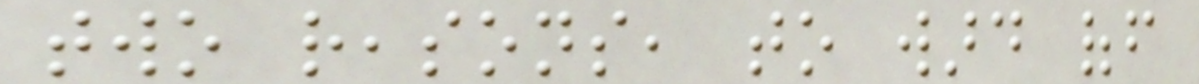two reasons, to ward off
